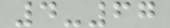4-67
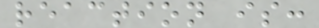reaction is:
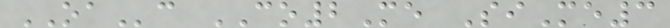OAc CO2Me SiMe3
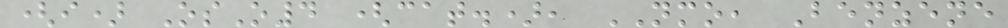(i) OsO4 (cat.), NMO, Benzene
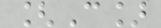[C]
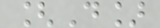[D]
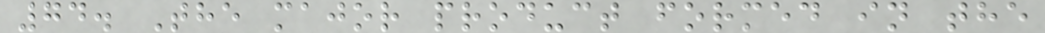74. The major product formed in the
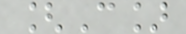[C]
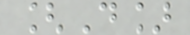[D]
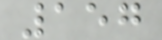157
